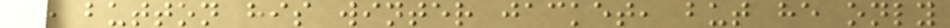to button his winter jacket, but he only
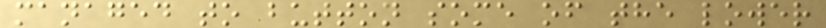managed to button some of the lower
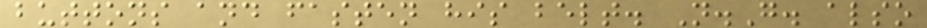buttons and fasten his belt. N.G. also
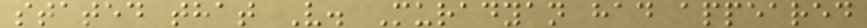stated that V. Muradyan had appeared
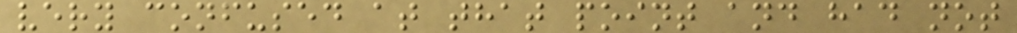very confused at that point and had not
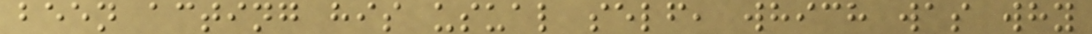been acting his usual self, which was why
